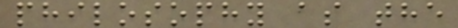philosophy as the
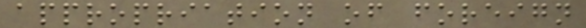appropriation of foreign
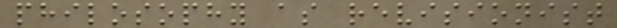philosophy as revisionist
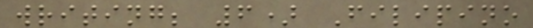writing; 6) Filipino
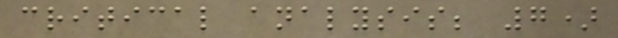critical analysis; 7)
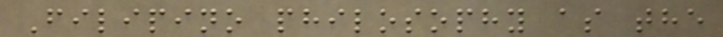Filipino philosophy as the
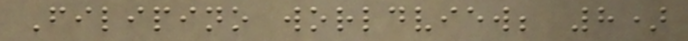Filipino worldview; 8)
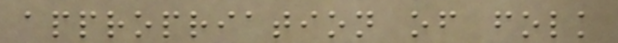appropriation of folk
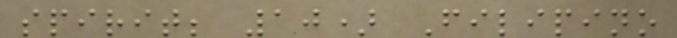spirit; 10) Filipino
